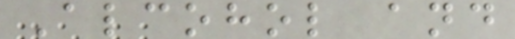Alcohol and
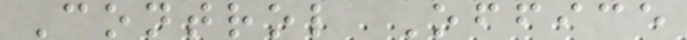Control Office
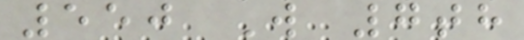550 W 7th
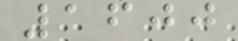1600
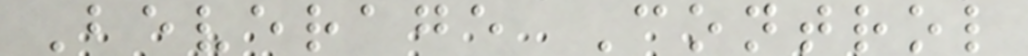Beverage Control
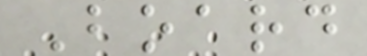Board
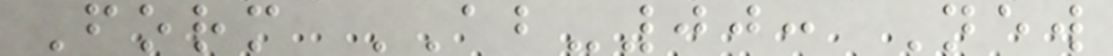Form AB-00: New
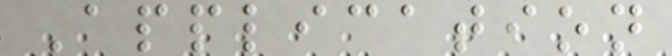Application
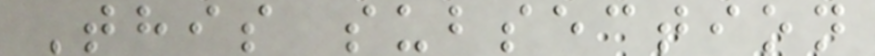This subsection
